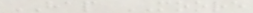HAP MOORE
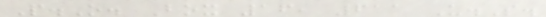P.O. Box 16, 611 U.S.
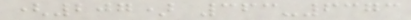(207) 363-6373
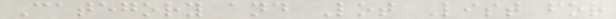Category and Lot List for
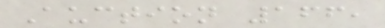Auction 166,
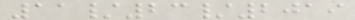11/23/2019
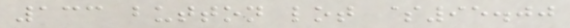133 button lot $95.00
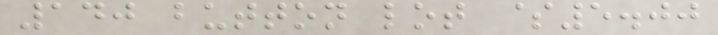140 button lot $5.00
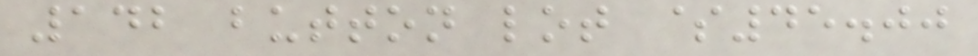142 button lot $45.00
